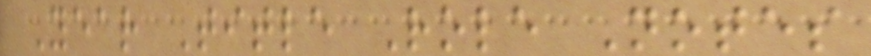Year Title Role Notes
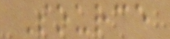Source
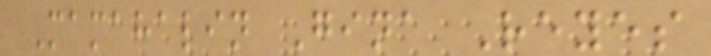Mamahalin Gina Reyes
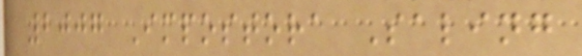2007 Impostora Saling
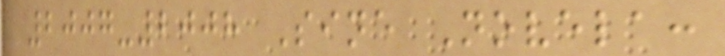2007-2008 Sine Novela:
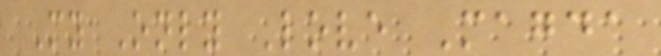My Only Love Magda
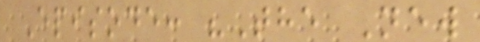Episode: "The New
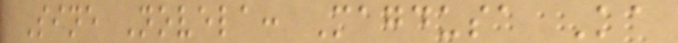Sine Novela: Magdusa Ka
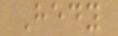Hedy
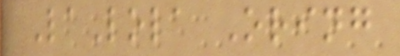LaLola Oring
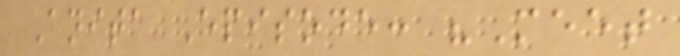Anita Episode: "Meet
